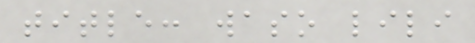title: waso lili
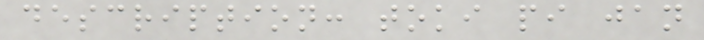description: toki pi jan
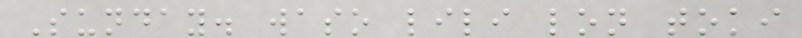Sunday. waso lili lon toki
